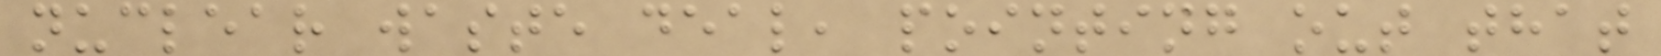nuclear waste deal, pointing out that
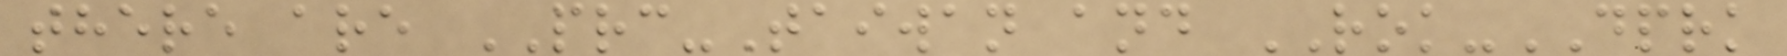there are PRC-Taiwan and ROK-DPRK
